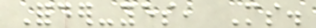Forder-yes, Ms.
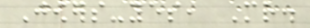Jowers-yes, Mr.
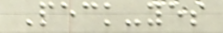Peck-yes
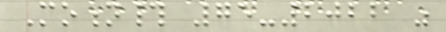Motion# 75-2022 was
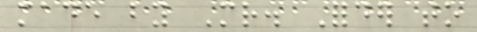made by Mr. Forder to
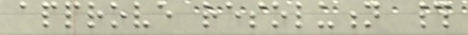approve resolution #
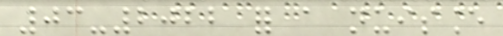03-2022 for a nuisance
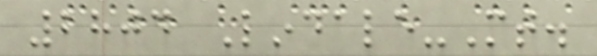2804 Lindale-Mt.
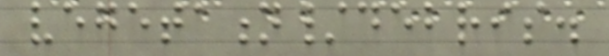vegetation/debris.
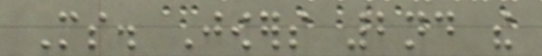Ms. Jowers 2nd the
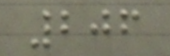206
